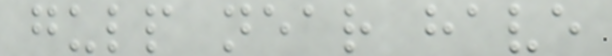gulp near have
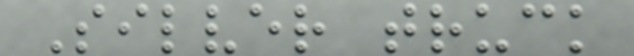Silver truck
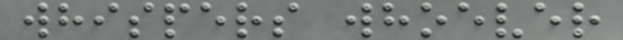whispers whoever
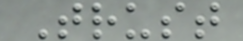Trust
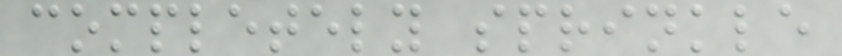completely sprinkle
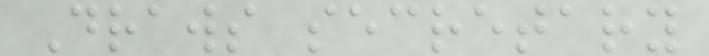Draws secretary
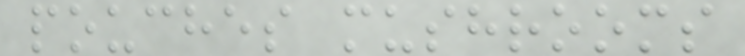pouches mushrooms
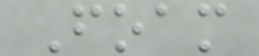Foam
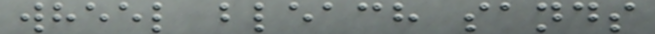wheel bleach sands
